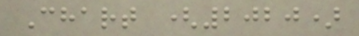Chart (2020)
